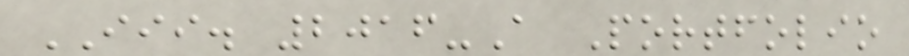III. 2016-A Portfolio
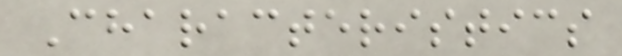Characteristics
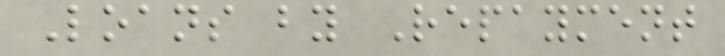Loans by Repayment
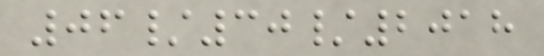06/30/2018
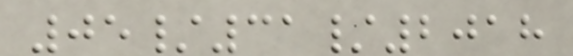05/31/2018
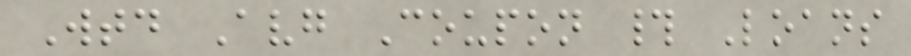Wtd Avg Coupon # Loans
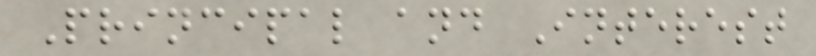Principal and Interest
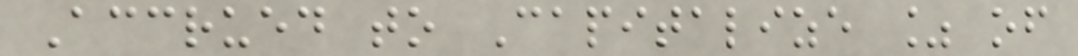Accrued to Capitalize % of
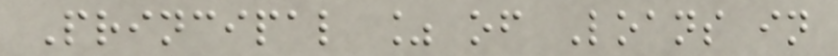Principal % of Loans in
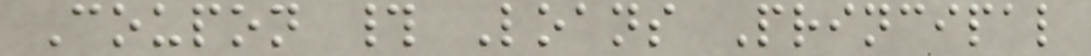Coupon # Loans Principal
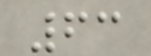63
